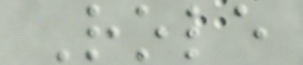Role
